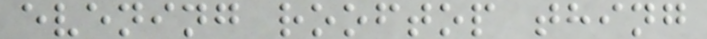evening rooftop thing
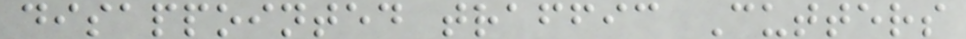disappointed traffic Cutters
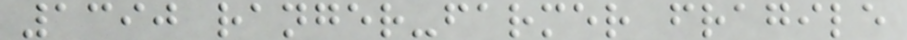1390 ranger-farmer fragile
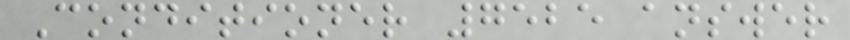Conditioner 7525 answer
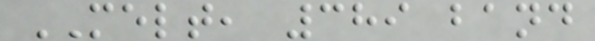MELT, 389 band
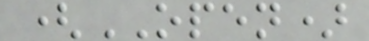(OPEN)
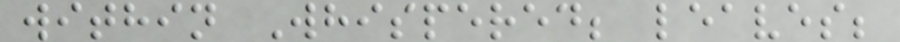within Whispered; leaves;
